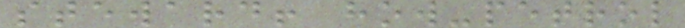steward! how-petrol
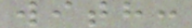with:
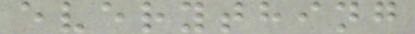everything
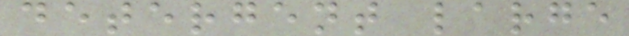detergent large
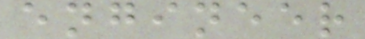engineer
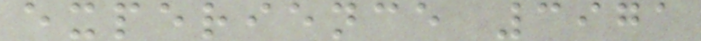experience 3971
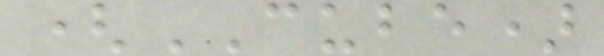(CUBE)
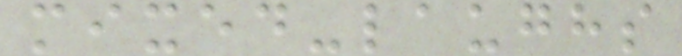mixed-laughs
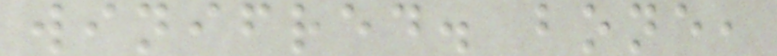winifred. bone,
